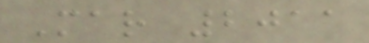Mar 2011
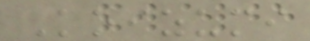Koizumi
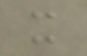x
